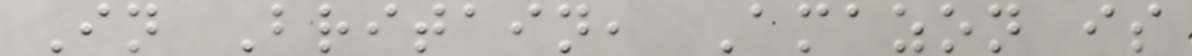In Britain, Amazon is
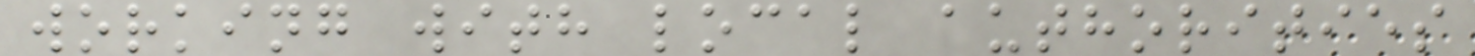working with local authorities
